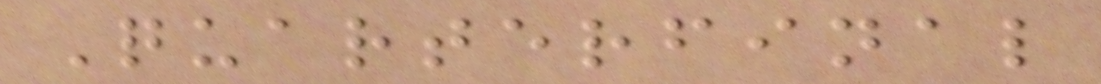Quarterfinal
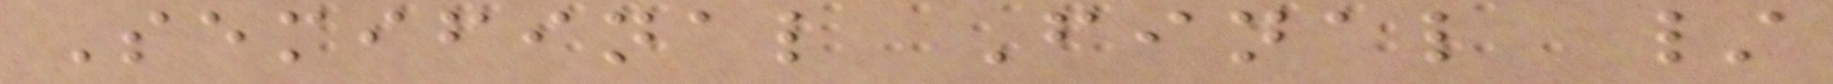Semifinal Final /
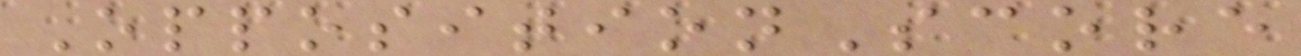OppositionScore
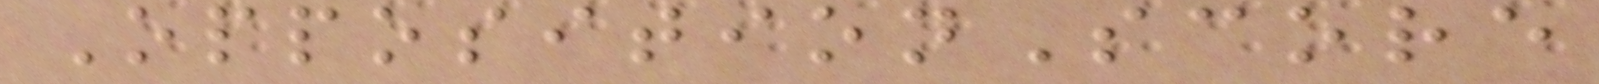OppositionScore
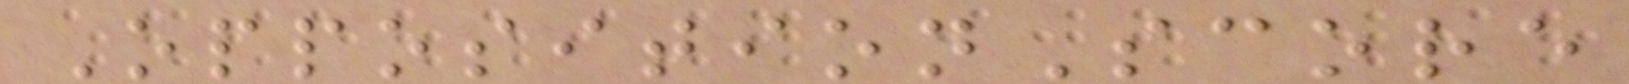OppositionScore
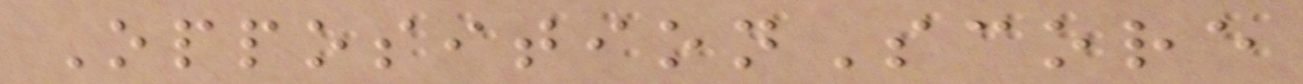OppositionScore
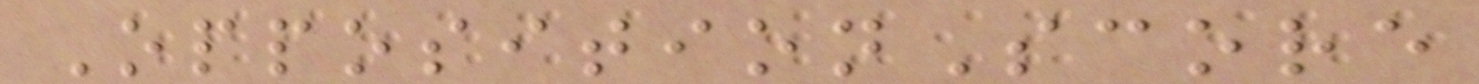OppositionScore
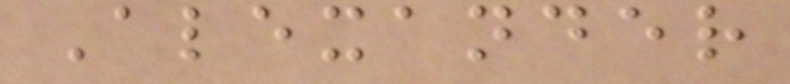Alexander
